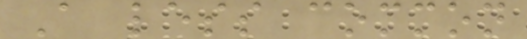A less common
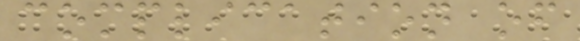complication of
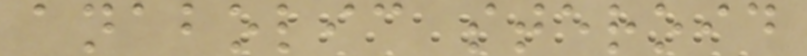anabolic steroid
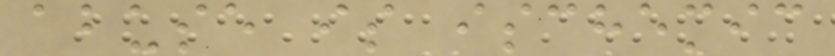abuse is ischemic
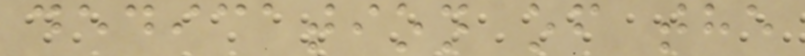dedication of the
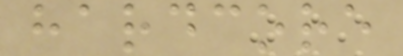hardcore
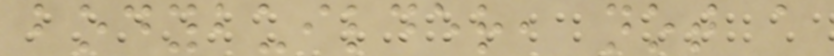bodybuilder, not a
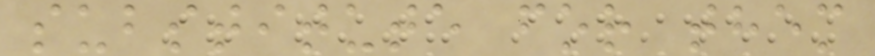substitute for them
